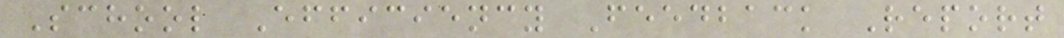School Efficiency Feedback Report
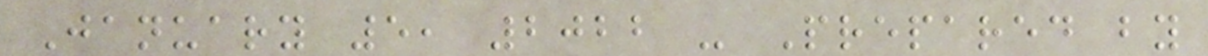January 5, 2022 - Prepared by
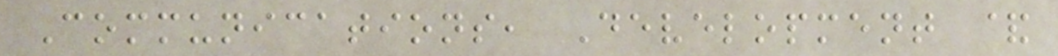Communications, Development &
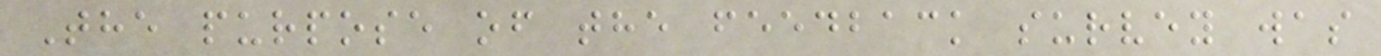The purpose of the feedback survey was
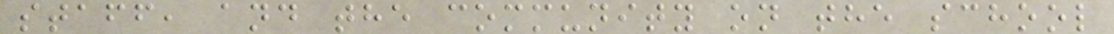staff, and the community on the school
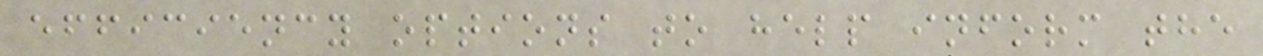efficiency options to help inform the
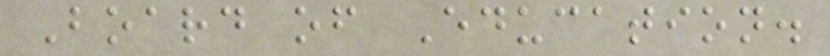Board of Education.
